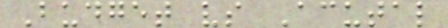Budget vs Acutal
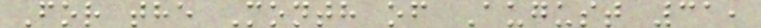For the Month of August 31,
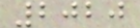2020
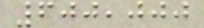600,000
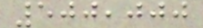500,000
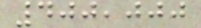400,000
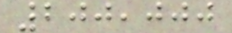200,000
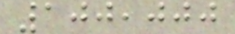100,000
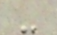-
